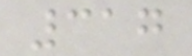317
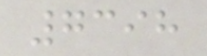7398
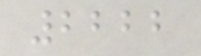2222
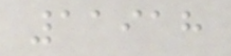11918
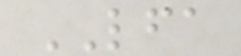LFA
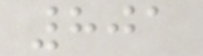801
